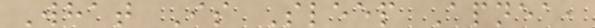What Is Sleep Apnea,
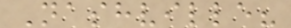Nashville?
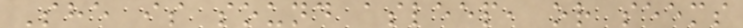She is sound asleep, or seems
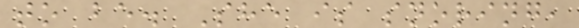to be. She is snoring,
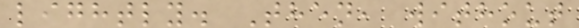lightly. Then, without
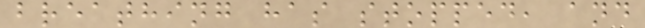breathing has stopped, and
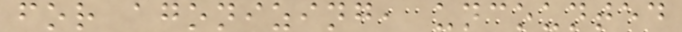for agonizing, uncounted
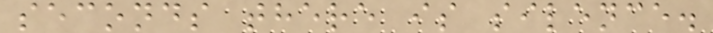seconds there is silence.
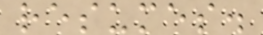resumes.
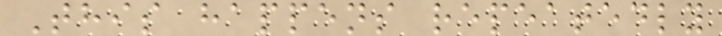This happens repeatedly
